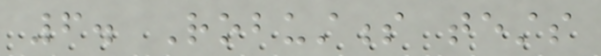6. Robustness tests
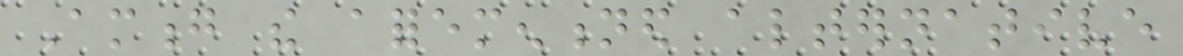Among the aforementioned alternative
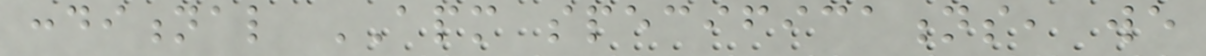conditional APM specifications, we
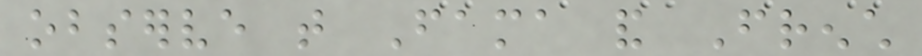observe that Fama and French
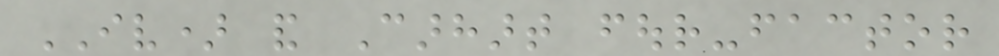IV) and Carhart four-factor
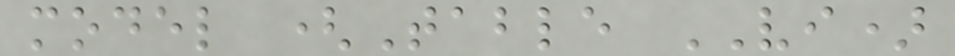model (Table VI)
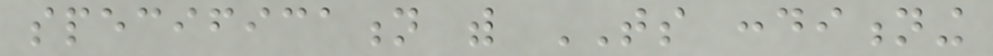specification with TS conditioning
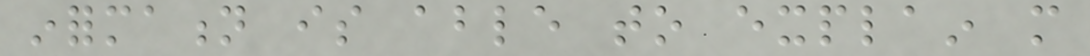information is able to explain more
